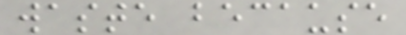waste because
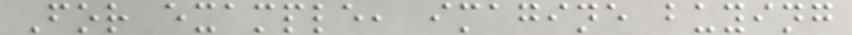For example, imagine buying
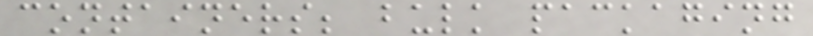containers; bulk packaging
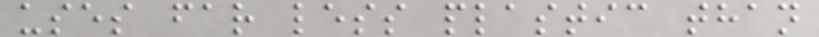uses far less plastic than
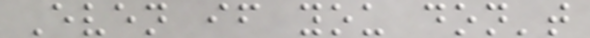Even if you don't
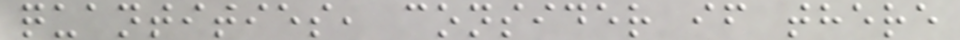quantities, consider if there
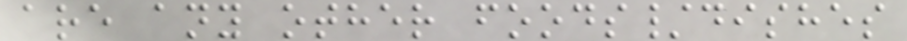are any other foods/dishes
